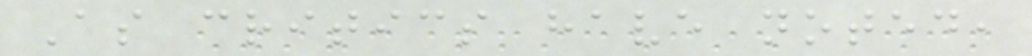As critics have noted,
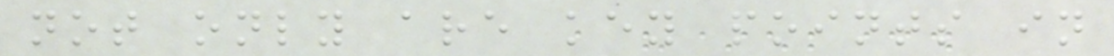not only are key points in
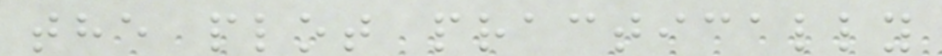the plot practically
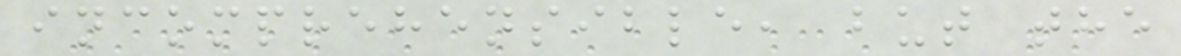incomprehensible, but the
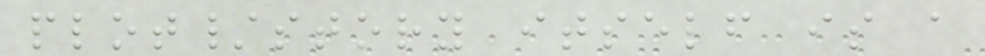plot/story itself is a
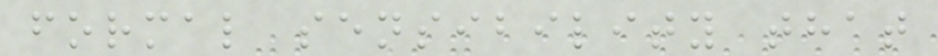formal sensibility that
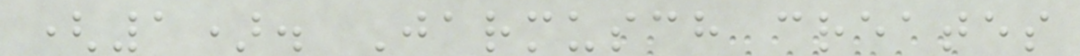(1). Jarmusch creates
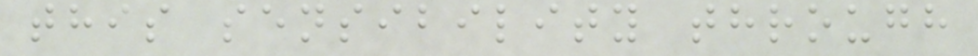this sensibility through
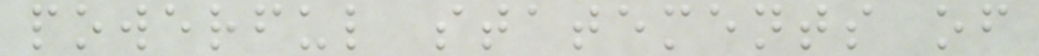powerful statements of
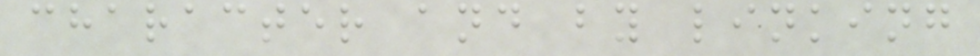character and by linking
